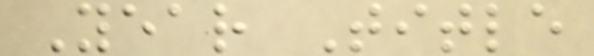Year Title
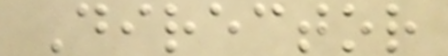Director
